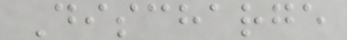Discharge
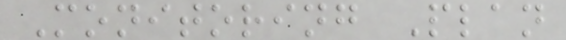Monitoring Plan
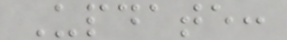Update:
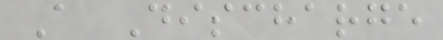A Discharge
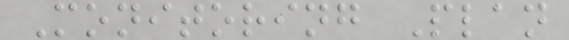Monitoring Plan
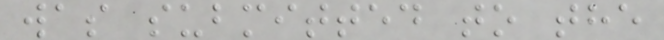was submitted to the
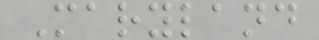Maryland
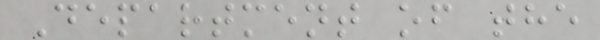Department of the
